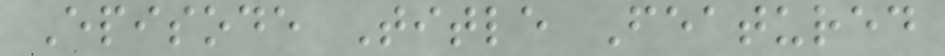Episode Title Featured
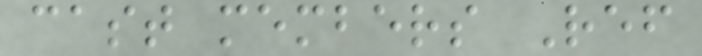cast members Ref
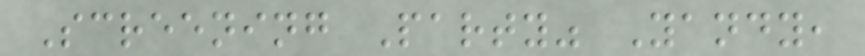Screening Party" Yandy,
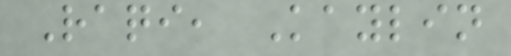Raqi, Kaylin
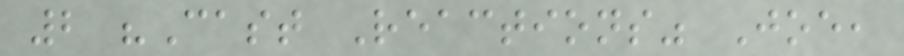2 "Cast Reactions" Joe,
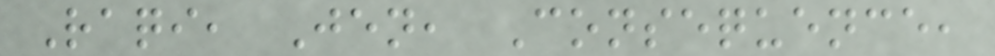Raqi, Jen, Consequence,
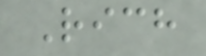Rich
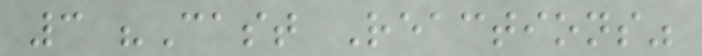3 "Cast Reactions"
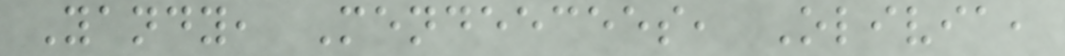Yandy, Mendeecees, Olivia,
